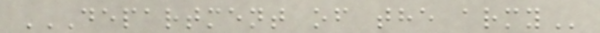DEPARTMENT OF THE ARMY
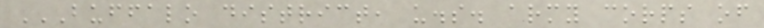BUFFALO DISTRICT, U.S. ARMY CORPS OF
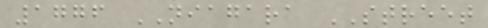1776 NIAGARA STREET
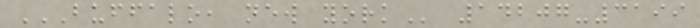BUFFALO, NEW YORK 14207-3199
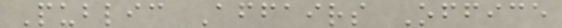Public Affairs Office
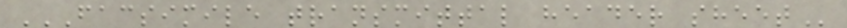FACSIMILE TRANSMITTAL HEADER SHEET
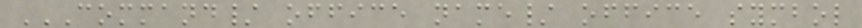COMMAND/ OFFICE NAME/ OFFICE SYMBOL
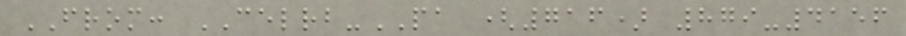FROM: CELRB-PA (716) 879-4156
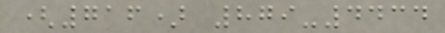(716) 879-4434
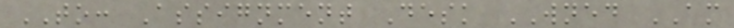TO: Assignment Desk WNED AM
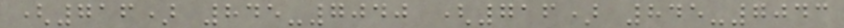(716) 845-7040 (716) 845-7043
